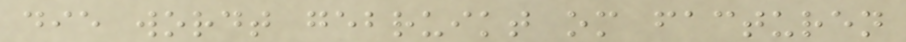die wordt gebruikt om facturen
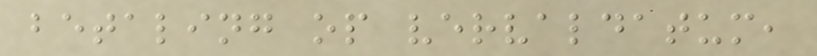betaling op vervaldatum,
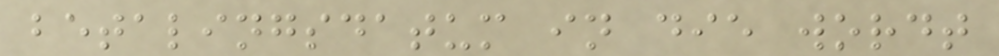betalingsdatum in die wordt
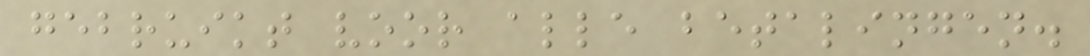gebruikt voor alle betalingen.
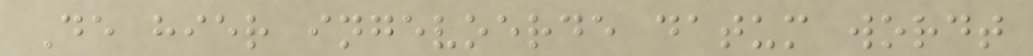De hier ingevoerde datum wordt
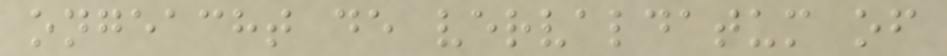ongeacht de vervaldatum of
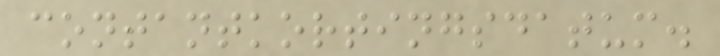contantkortingsdatum.
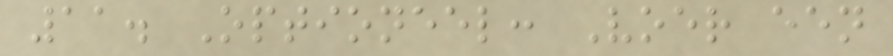11. Optioneel: Voer een
